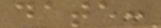date:
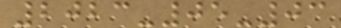2023-05-03
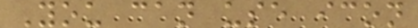You can use icon
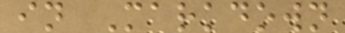in Markdown
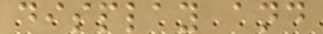display and
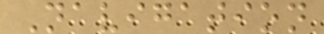Navigation
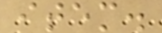item.
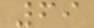69
